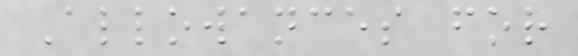Allowances for
